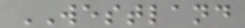WESTLAND
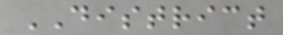DISTRICT
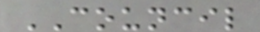COUNCIL
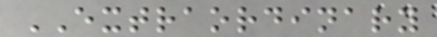EXTRAORDINARY
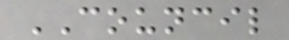COUNCIL
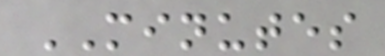MINUTES
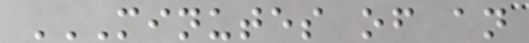MINUTES OF AN
